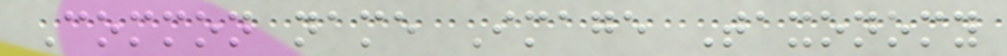Common name Image Taxonomy
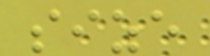size
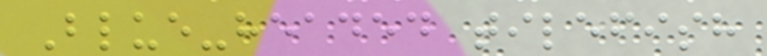Blue-headed tilefish
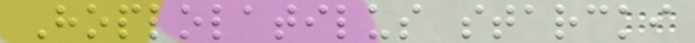Hoplolatilus starcki
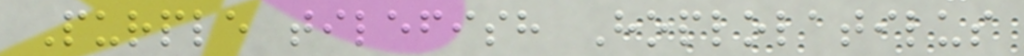Purple tilefish Hoplolatilus
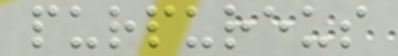purpureus
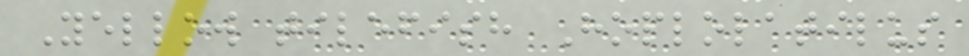Yellow tilefish Hoplolatilus
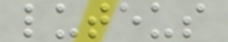luteus
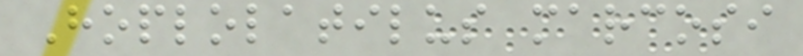Hoplolatilus marcosi
